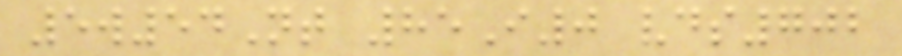5w54Nt 85I0 vds702
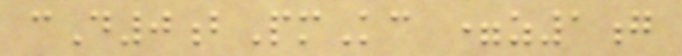cD0bPmKc =z1g
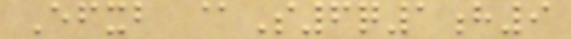Efxb @S6q1h9
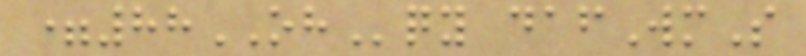=88OHqy dafWmS
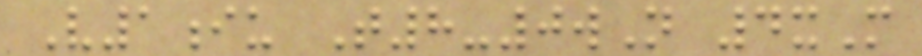V1iu T8-0wN 4xM
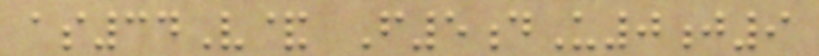as34V& F5dU0j9
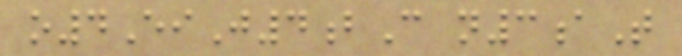o4EiJ4bC n3aT
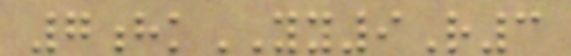7hkYY9R3
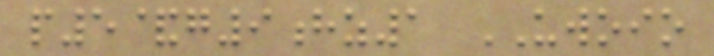p5&g9hz1 UWOIO
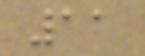11
